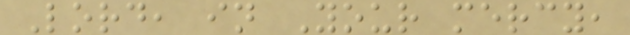Lord, in Your mercy,
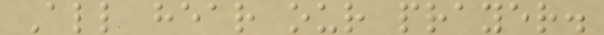All hear our prayer.
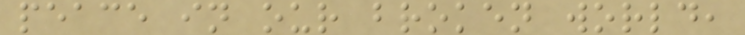peace in our broken world,
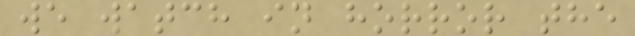we watch in horror the
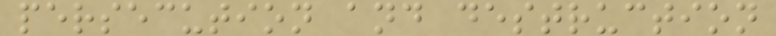persecution and destruction
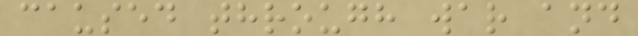caused through war and
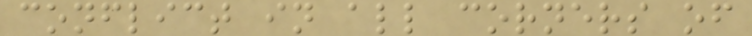conflict in all corners of
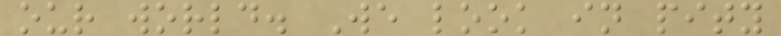our world. We look in pity
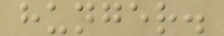hunger.
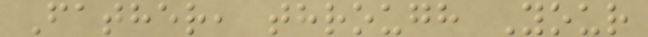Father, through Your
